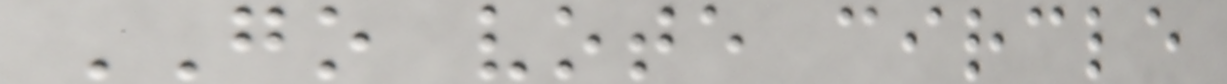GO vote circle
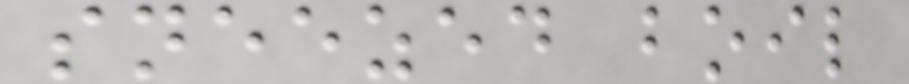sneezed boil
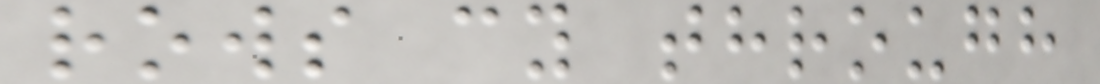rows cy through
